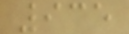935
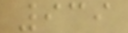939
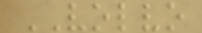VOLVO
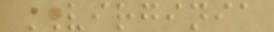VIRGINIA
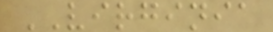VIRGINIA
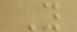Y
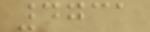4731
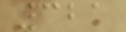321
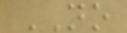NO
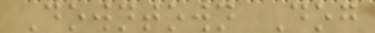Downtown Dog
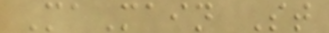MaMain St
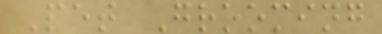Pet Grooming
